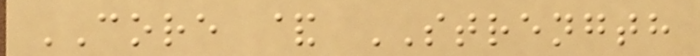CORE & STRENGTH
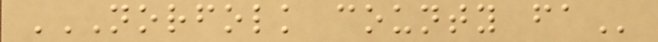NORFOLK COUNTY FA
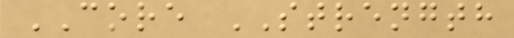CORE STRENGTH
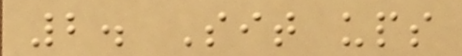2. Sit ups
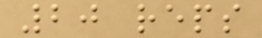20 reps
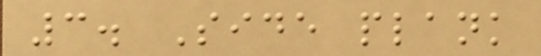3. Side plank
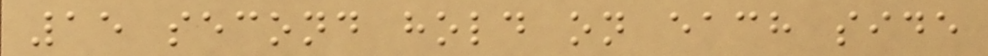15 second hold on each side
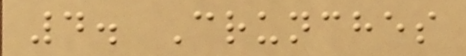4. Crunches
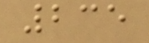235
